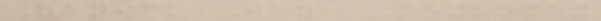Zanick Way, Mexkomex
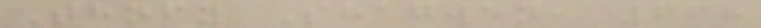Thofy Shagwen, 668
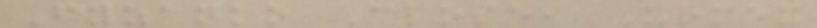Fyzanko Close, Urmex
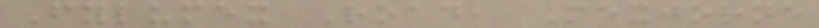Fylumex Road, Mexjorne
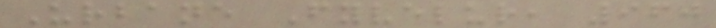Urbane Fyvelur, 960
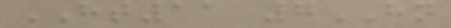HT11 7HN
